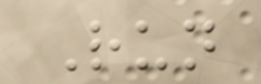Run
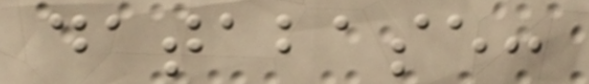database:
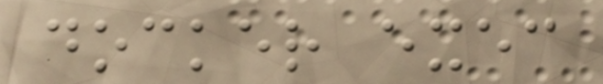docker exec
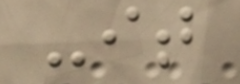-it
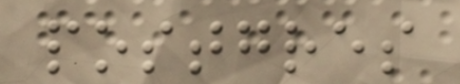postgres
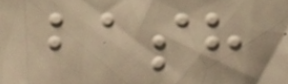bash
